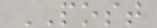POST
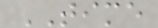TIME
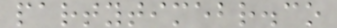partytimebr.co
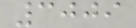3009
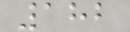182
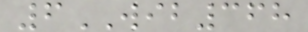6WIB368
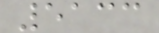5133
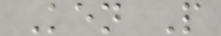Ken P
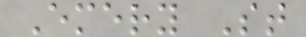Emery St
